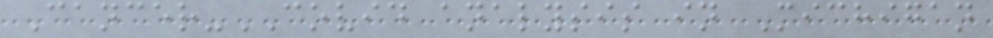Cancer-COVID analysis in Michigan
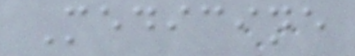Medicine
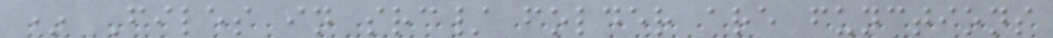* Files in src/ folder are functions
